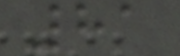81
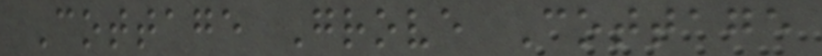Cottage Grove Cottage
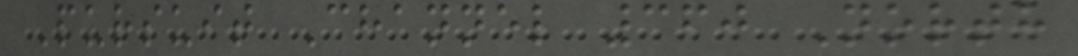Pursuit Channel 360 North
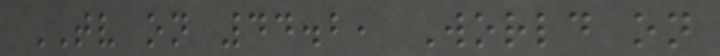TV on 44.2, World on
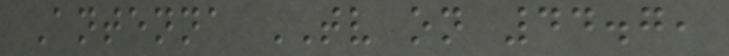Antenna TV on 44.7,
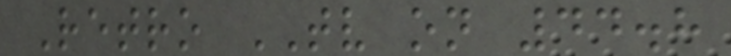Retro TV on 44.8
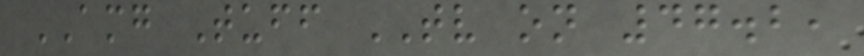AMG Tuff TV on 47.2,
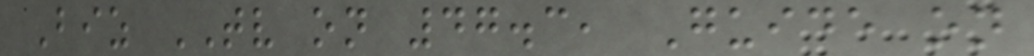Biz TV on 47.3, Guide on
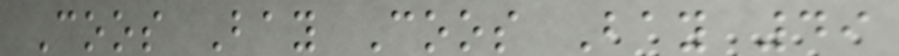Coos Bay Coos Bay 49
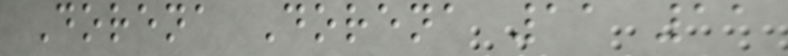Dorena Dorena 11 11
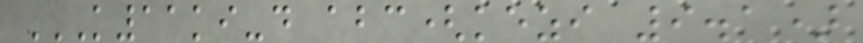K11KI-D ABC(KEZI 9.1)
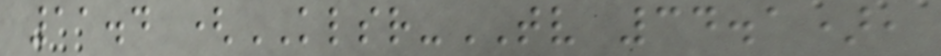11.4 (KLSR-TV 34.1),
